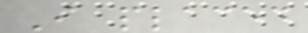I placed
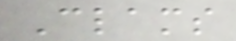Clams
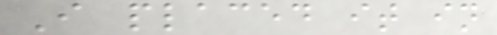I placed it in
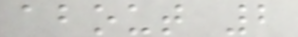about 2
